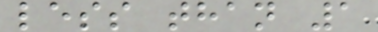less than 1
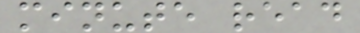minute read
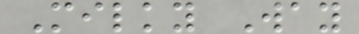Milky Way
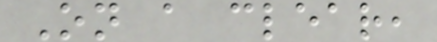On a clear,
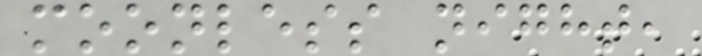moonless night,
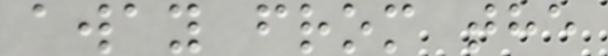away from the
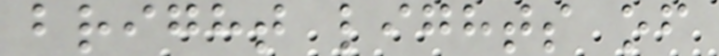bright lights of
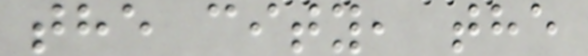the city, the
